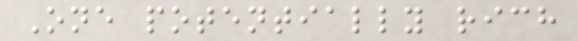One potentially rich
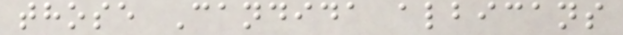those Candida albicans
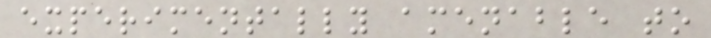experimentally amenable to
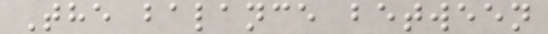The balance between
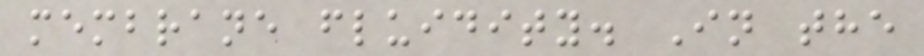membrane fluidity. In the
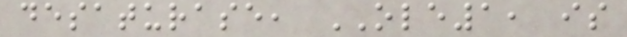desaturase, OLE1, is
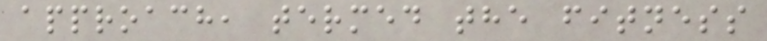approach, termed the fitness
